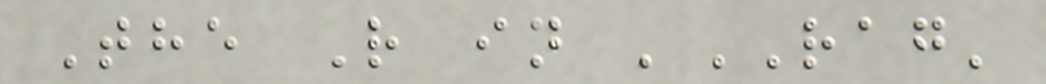The R in 'RAG'
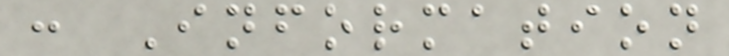: Information
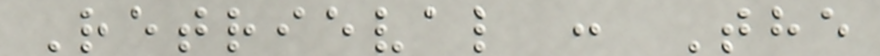Retrieval : The
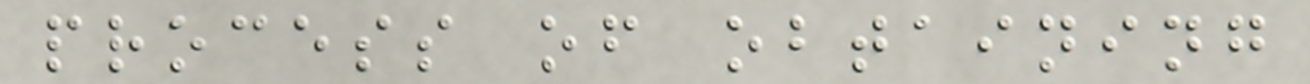process of obtaining
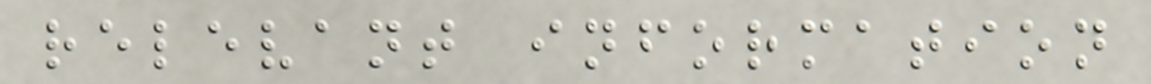relevant information
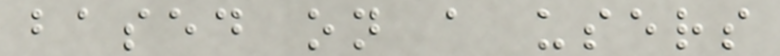based on a users
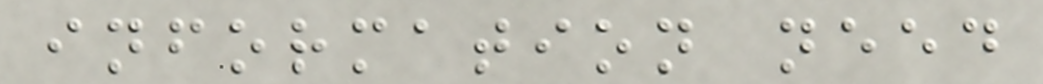information need
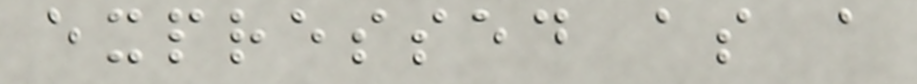expressed as a
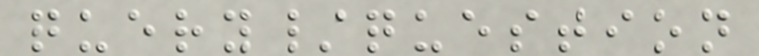query/question
